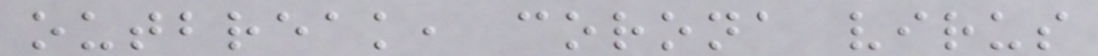outbreak, corona virus
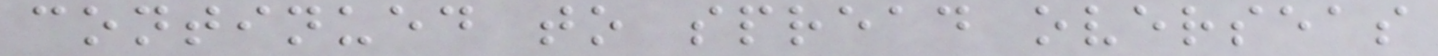continued to spread overseas
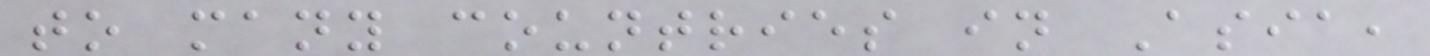to many countries in Asia,
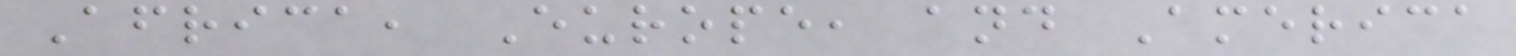Africa, Europe, and America
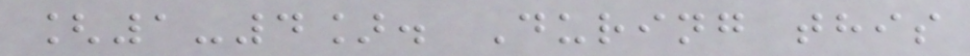[1-4]. During this
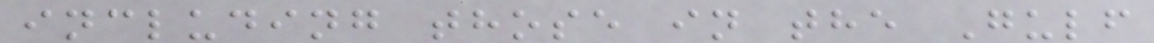including those in the Gulf
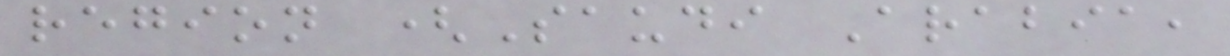region (Saudi Arabia,
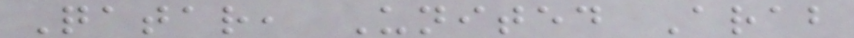Qatar, United Arab
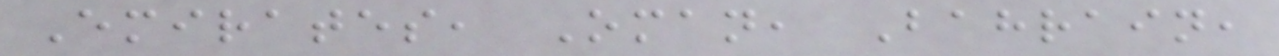Emirates, Oman, Bahrain,
